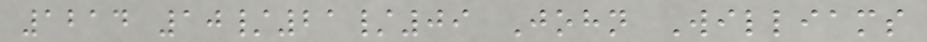1214 10/21/09 John Williams
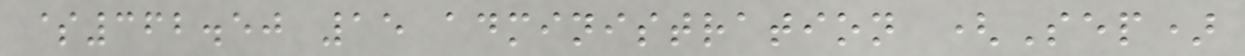$362.50 15 administration (Sep)
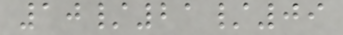10/21/09
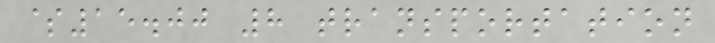$15.00 8 transportation
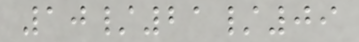10/21/09
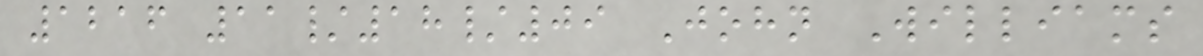1216 11/18/09 John Williams
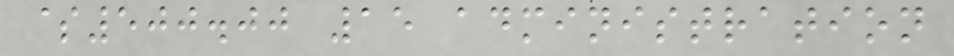$500.00 15 administration
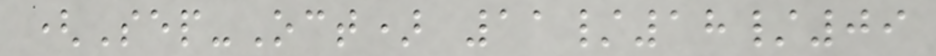(Sep-Oct) 11/18/09
